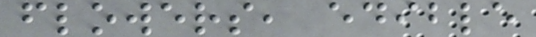flowers, edible
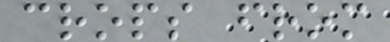crops from
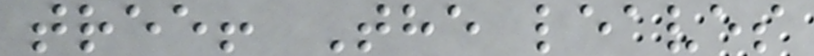tree! The leaves
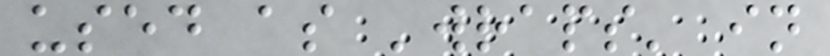used as 'wraps' in
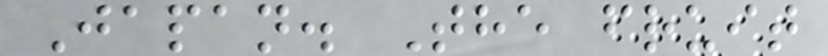Japan. The fruit
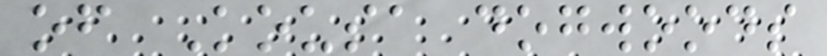of Kousa dogwoods
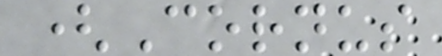(Cornus
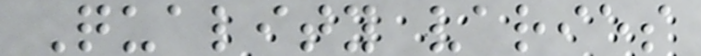Quality varies
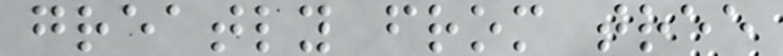greatly from tree
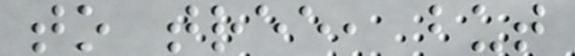to tree, but
